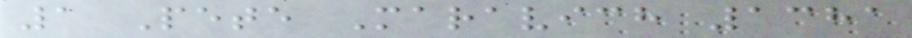1 Pete Maravich 1381
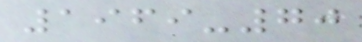1969-70
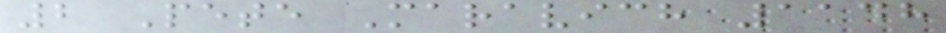2 Pete Maravich 1148
